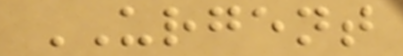URGENT
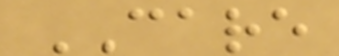CARE
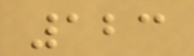123
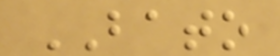BATO
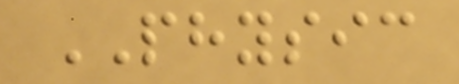PHYSIC
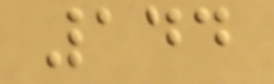144
